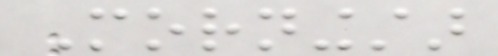Morningstar
